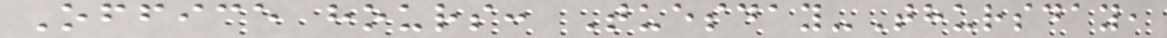Office hours: Tuesday-Thursday,
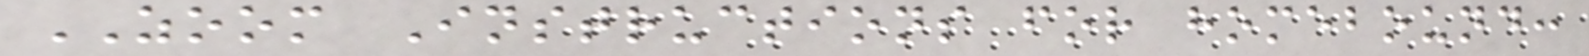ZOOM Instructions for homebound:
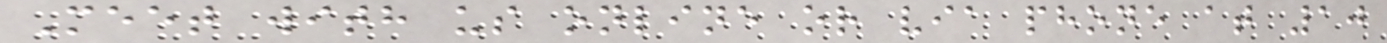Meet with us online or via phone at 10
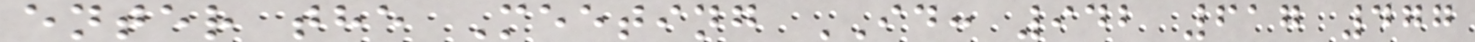enter the Meeting ID: 942 617 477
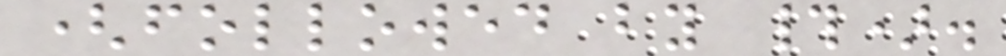(followed by #).
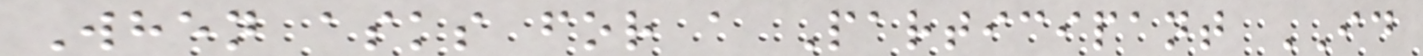When asks for a Participant ID
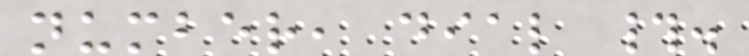number, dial #.
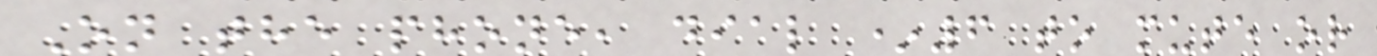On the phone, dial *6 to mute or
